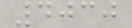4030
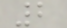2
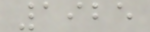1925
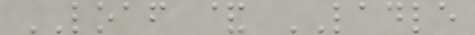LOAF & LADLE
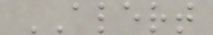ALERT
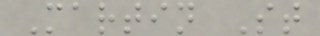Martin St
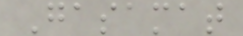Gasamat
